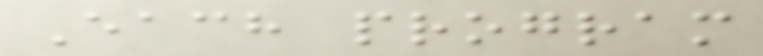Each program
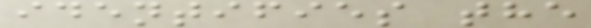identifies the
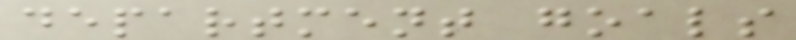department goals
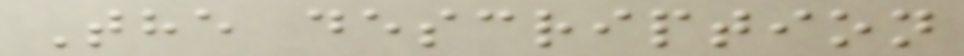The description
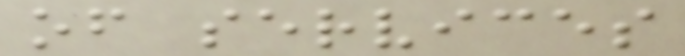of services
